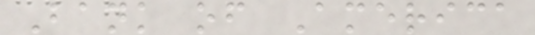Bank of America
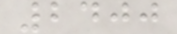2400
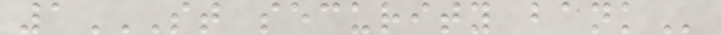1ST SECURITY BANK
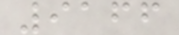9166
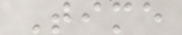Time
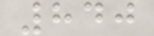840
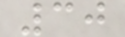30
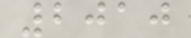2010
